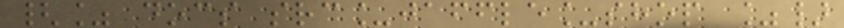{% docs src_jaffle_shop %}
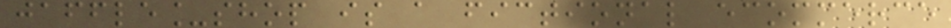jaffle_shop is a fictional ecommerce
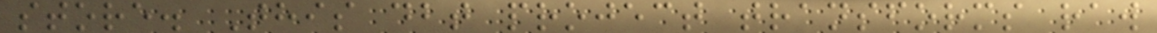store. This dbt project transforms raw
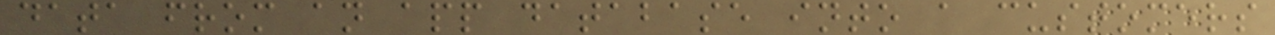data from an app database into a customers
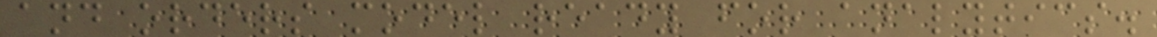and orders model ready for analytics.
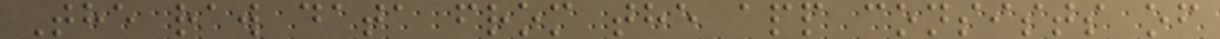The raw data from the app consists of
